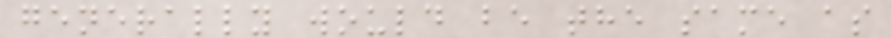generally would be the same as
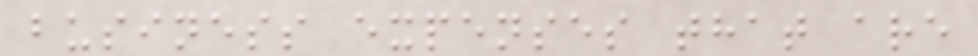business expenses that are
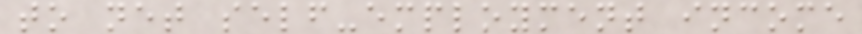to net self-employment income
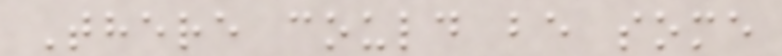There could be some
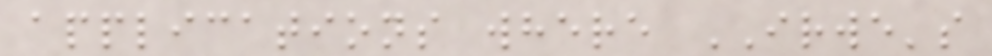applications where IRWE's
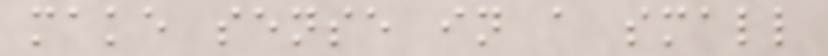make sense in a small
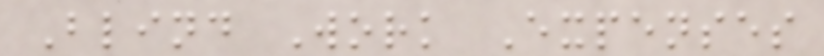Blind Work Expenses
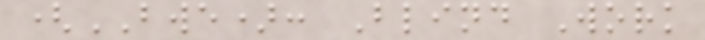(BWE): Blind Work
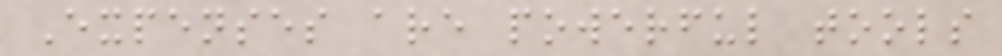Expenses are powerful tools
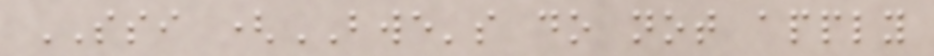SSI (BWE's do not apply
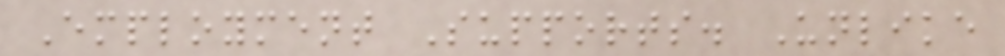Employment Supports. Unlike
